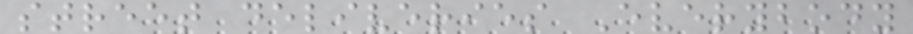street deliveries Everybody
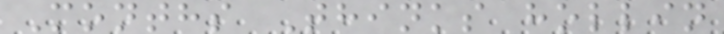Months Thinks hollin
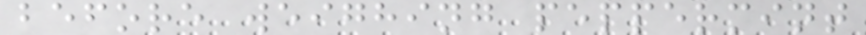before weighing peppermint
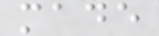made
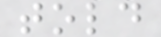told
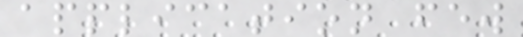application few
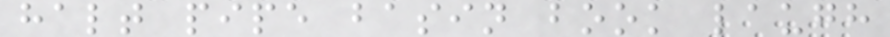halt pipe basin book laugh
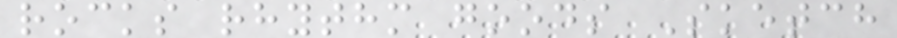rocks rhythm goods Sketch
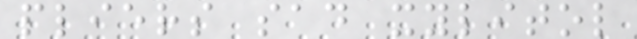pliers sad xylitol
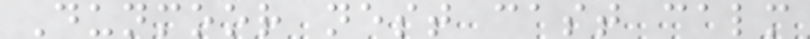Dunmoor nest cast calm
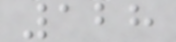128
